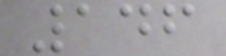146
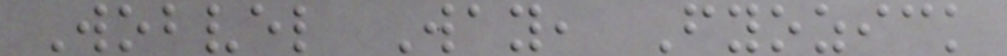Wobvel Way, Fyozick
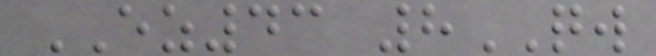EZ43 8QW
